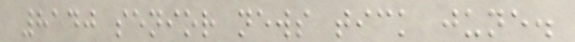8140 senior news tick june.
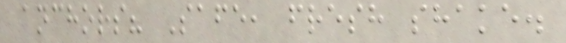anchors? Safe, fresh shake.
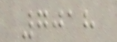7018
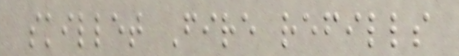skillet Fire refills
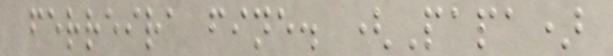ferreira fine. (Papa)
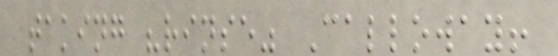taking "rinse" Calloway!
